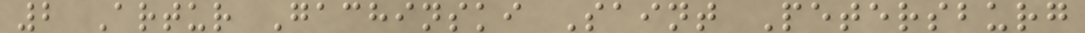2 Artur Gachinski Saint Petersburg
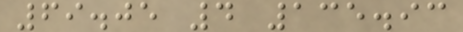69.05 4 135.93
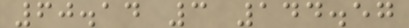60.14 3 144.57
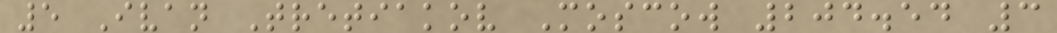5 Ivan Tretiakov Moscow 204.54 3
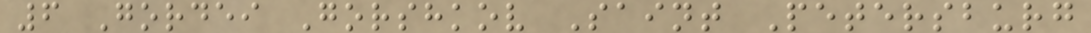6 Gordei Gorshkov Saint Petersburg
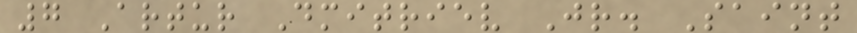7 Artur Dmitriev Jr. Saint
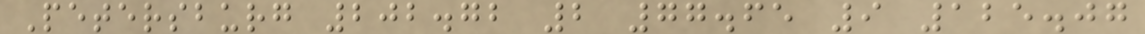Petersburg 202.72 2 77.65 9 125.07
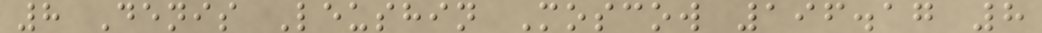8 Denis Leushin Moscow 196.17 8
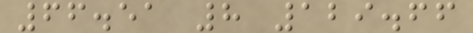66.51 8 129.66
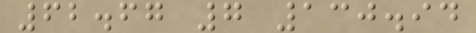62.67 7 130.94
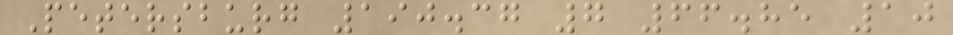Petersburg 190.37 7 66.85 10
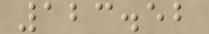123.52
